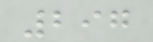297
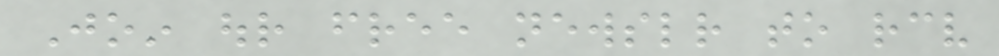Join our free newsletter to receive
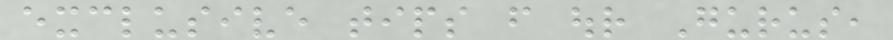exclusive tips from our Gurus,
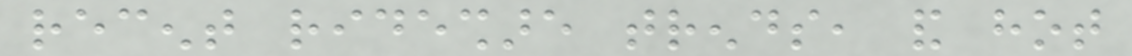recent rideshare trends, and hot
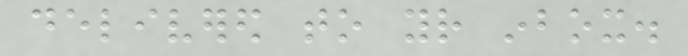delivered to your inbox.
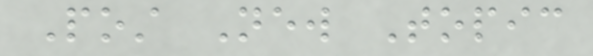Post New Topic
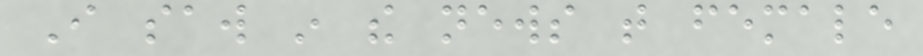I saw in the news that female
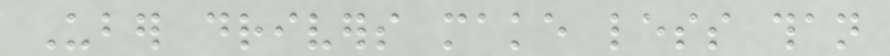Uber drivers make less than
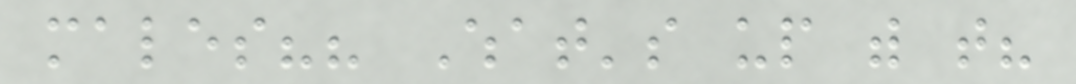males?? What's up with that?
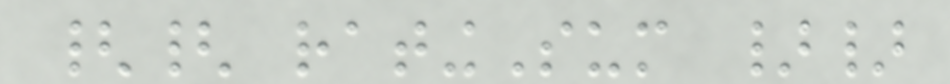{{ ratingSum }}
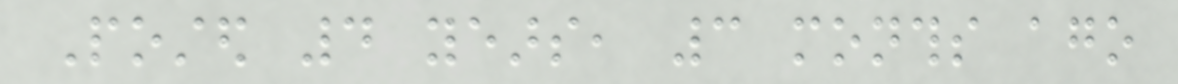Posted 4 years, 3 months ago
